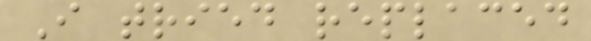I tried replaced
